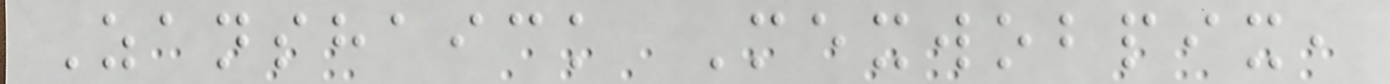Zanshaick Mexwobpix,
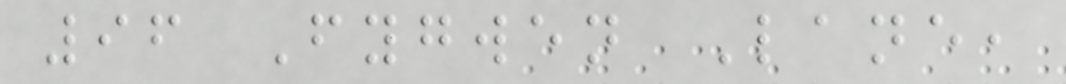96 Fygwen Lane,
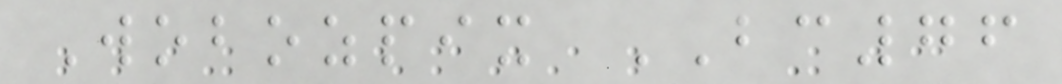Wobozpix BC76
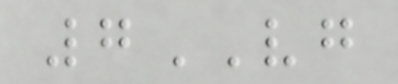7VG
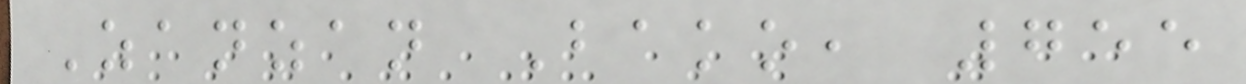Zanzan Bako, 755
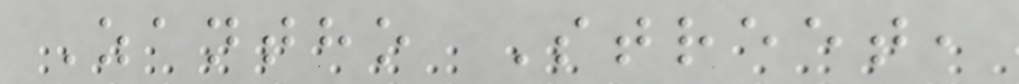Zantho Street,
